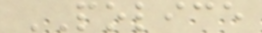POLICE
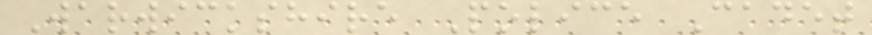Warwickshire Police Cadet
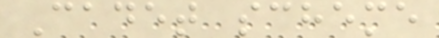Cadet scheme
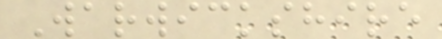Warwickshire
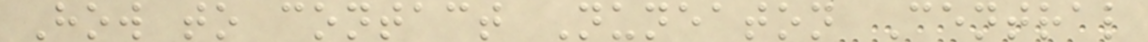How to contact Nuneaton Central
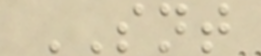SNT
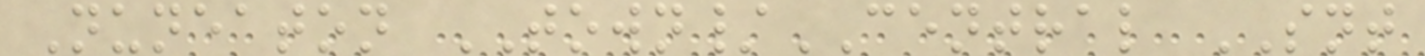Nuneaton TOWN/CENTRAL SNT
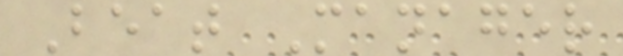Beat Manager
